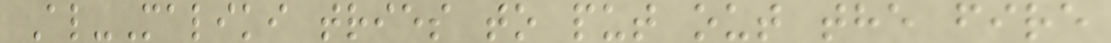Al-Maliki tries to put out the fire
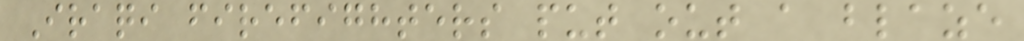Iraqi firefighters put out a blaze
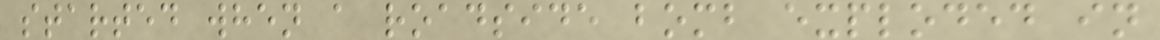started when a roadside bomb exploded in
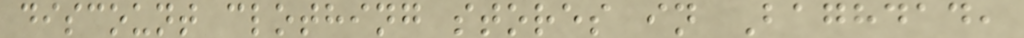discount clothing stores in Baghdad,
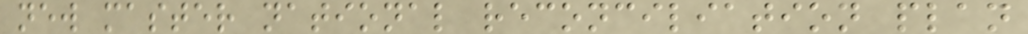new master national reconciliation plan
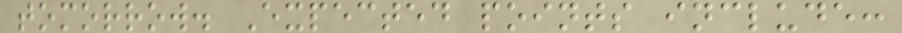tomorrow. Expected points include:
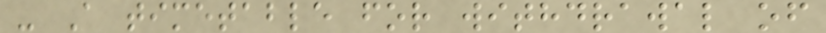- A timetable for withdrawal of
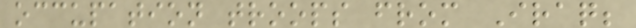occupation troops from Iraq;
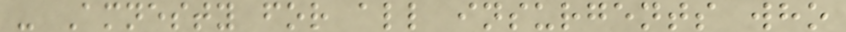- Amnesty for all insurgents who
